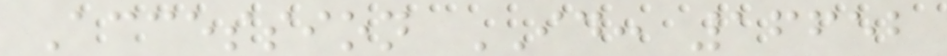Accession ID: 16652
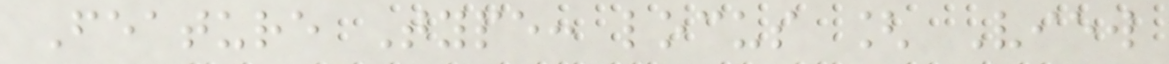Feature Type: locus [ View
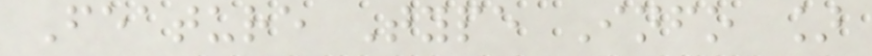Feature Type Info ]
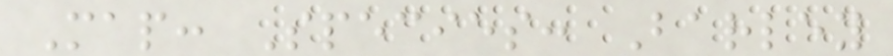Map: Species: Barley
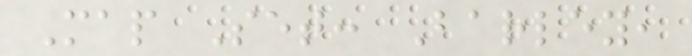Map Set: Barley,
